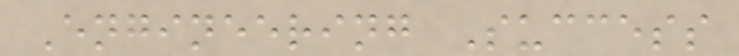Engineering Success
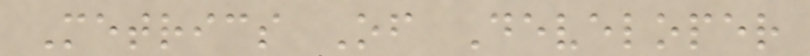Metrics Of Developer
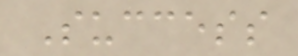Success
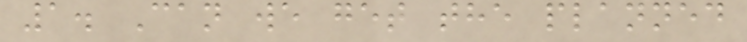1. Can we get the planned
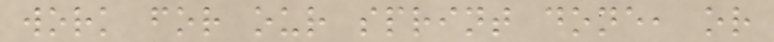work for our sprint done, or
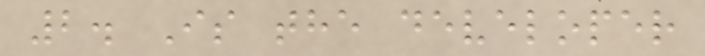2. Is the developer
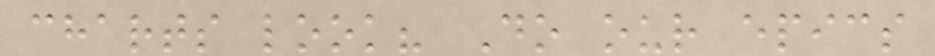charts look? Do our epics
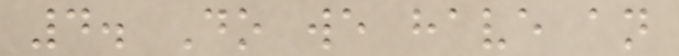4. Do we have an
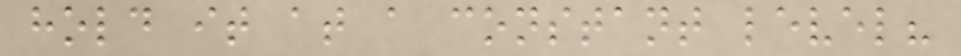hold it at a constant level?
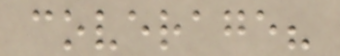coverage?
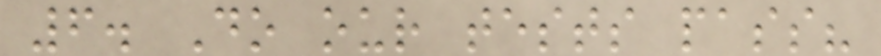6. Do our tests pass?
